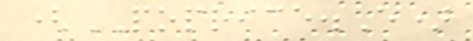(POPRICE.E)
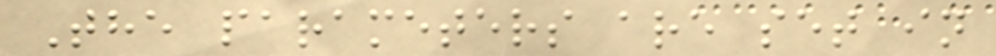The parameters are set in
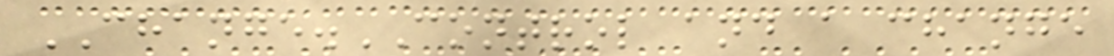CHANGE.CONTROL and a change
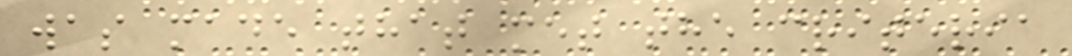was made that met the criteria
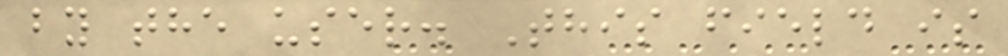by the user. This field is
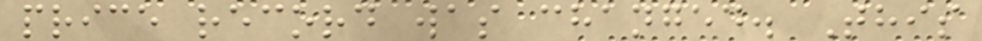price record was changed. This
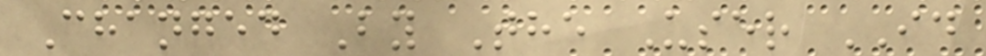Changed By The User ID
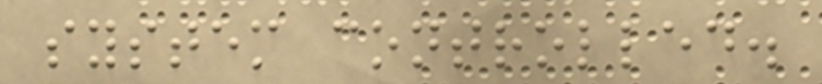system controlled.
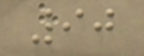90
